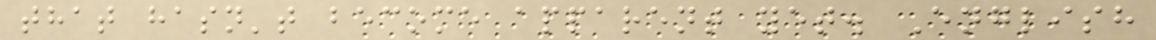that hasn't become apparent yet. English
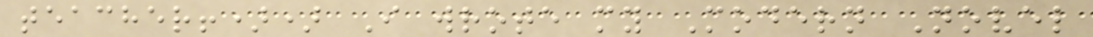teacher!)) I wrote my Modern Novel
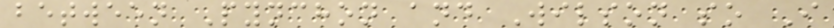between Pynchon and Wilson so I
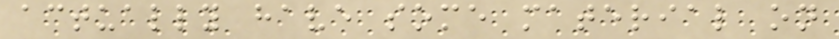actually have some material on
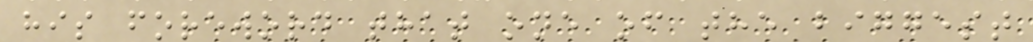his foreword that one of the biggest
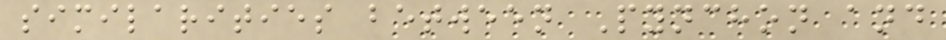similarities between Pynchon and
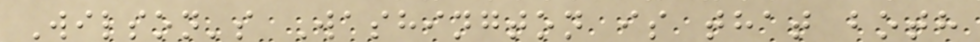Wilson's Washington is that both
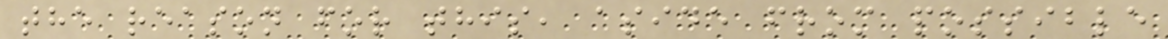the reason for this, aside from possible
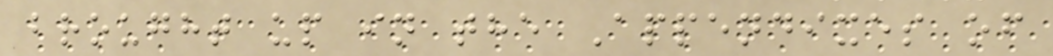brought up in the Appendixes of
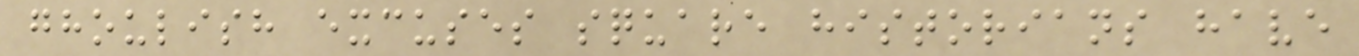ghoulish excuses square historians have
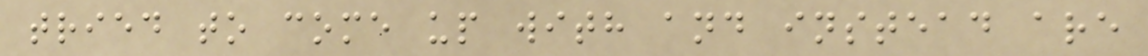tried to come up with and instead are
